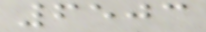6503
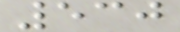530
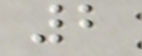2
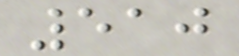510
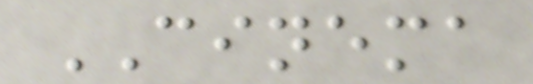CINEMA
